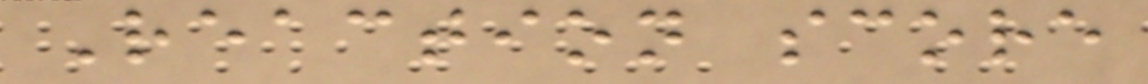Reaction score
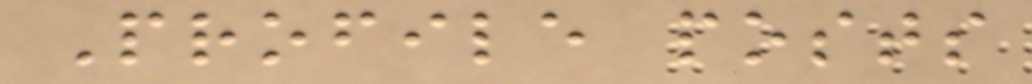Profile posts
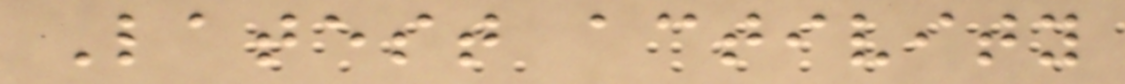Latest activity
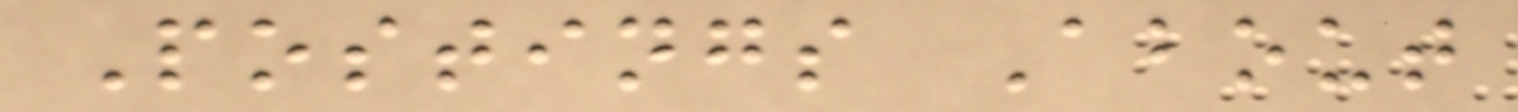Postings About
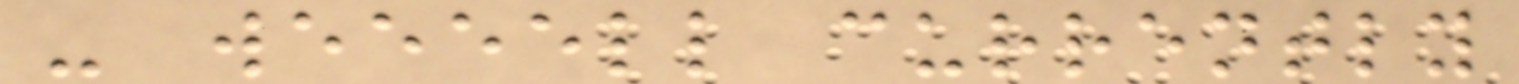- weeeell currently
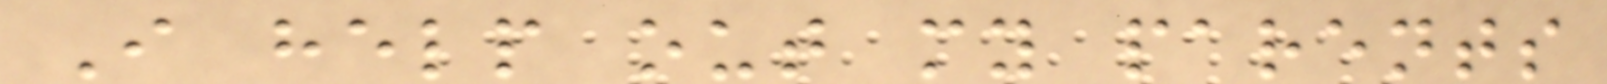I help out my parents
